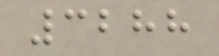3288
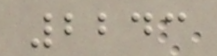2243
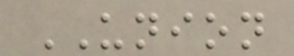UNION
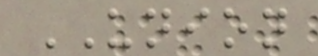UNION
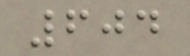604
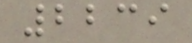2239
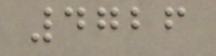4726
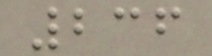236
